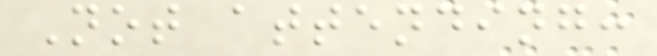Not attending:
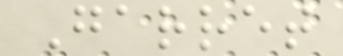Garret
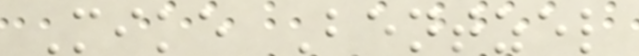Mike Bentzel
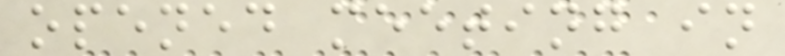opened meeting in
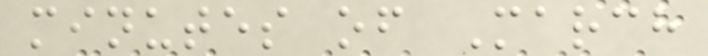minutes of March
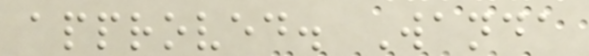approved. Wanda
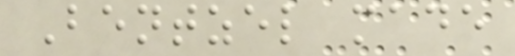Bentzel made
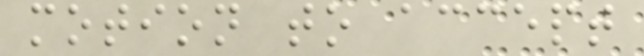motion to accept
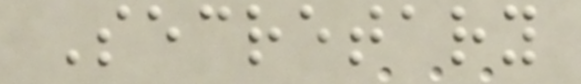Secretary
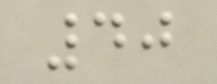40
